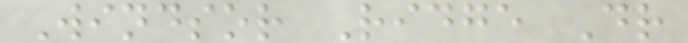Windsor Ridge Dr
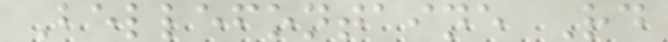Bellefontaine Rd
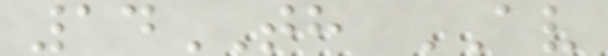14TH AV
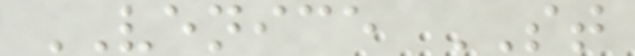VENICE ST
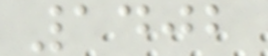1402
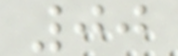00
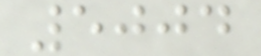5004
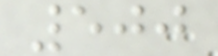500
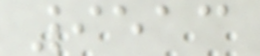9513
